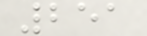251
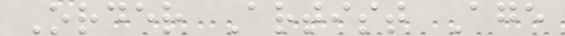Order Artist Age
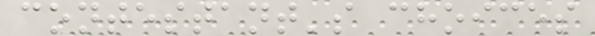contestant's choices
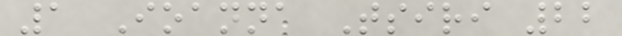1 Ioanna Tsiri 22
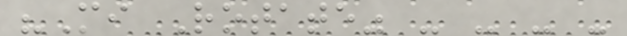"Mi Rotate" - - - -
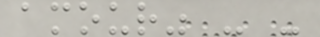amour" - -
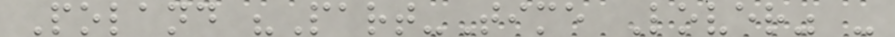Poland "Part-Time Lover" -
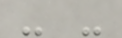- -
